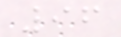96
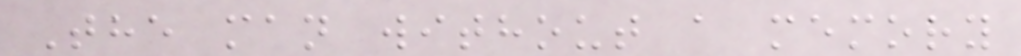The man without a memory
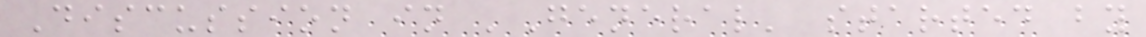Discussion in 'General' started by
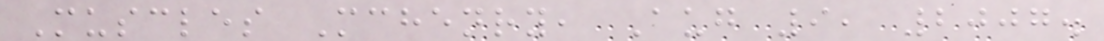Muscles Mchenry, Aug 9, 2007.
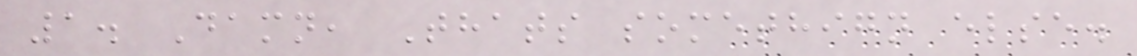1. Damn, Thats somethign else.
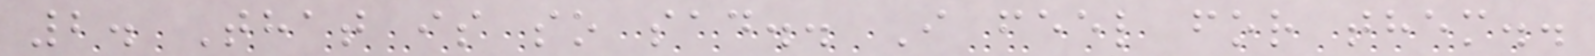2. That is so sad.. I feel for them..
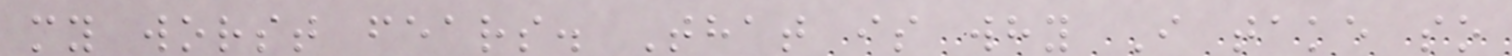my worst fears. That is why I take so
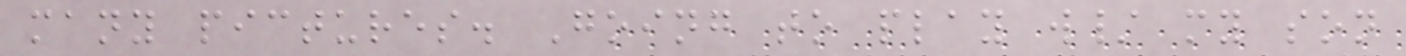many pictures. Going to play w/ my son
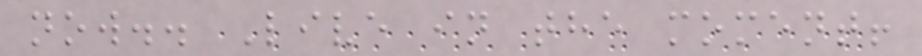now.. Live in the moment!
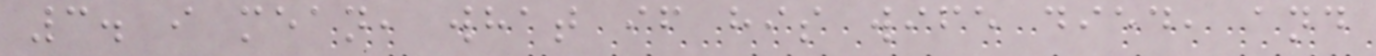3. i mean, what if his wife died, and
